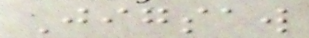Jigsaw
